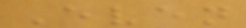Even
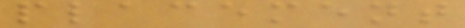placement
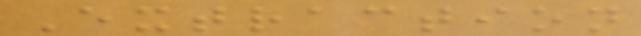Extraction
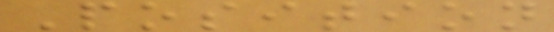Position
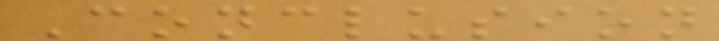Conclusion
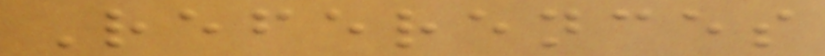References
